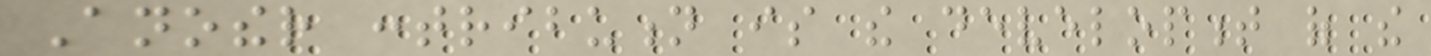Another contribution is the development of the
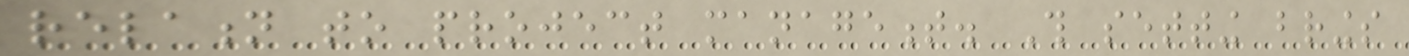relation to project management. This setting brings
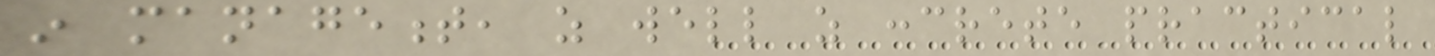in management, as well as concrete practical
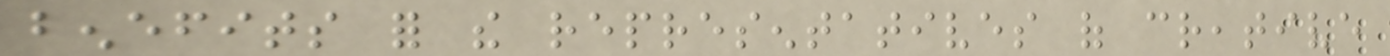benefits for the representatives of creative
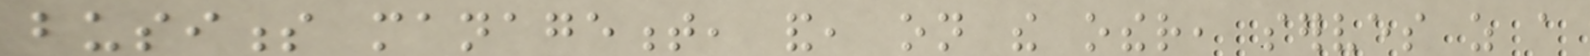business management, and, on the other, serves as a
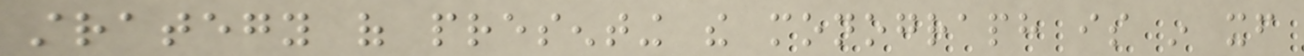strategy of presenting the monograph is in itself
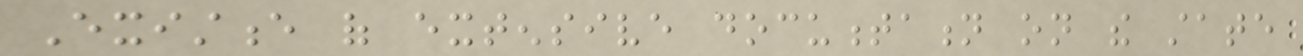Existence of extensive documentation on the state
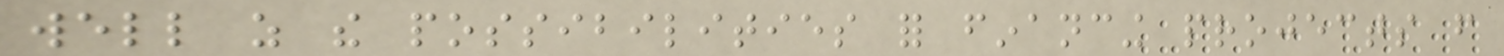well as the possibilities for financing projects from
